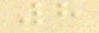8
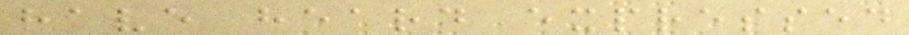have heard expressed
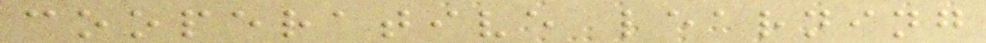cooperative learning
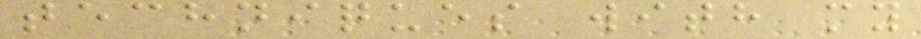techniques with my
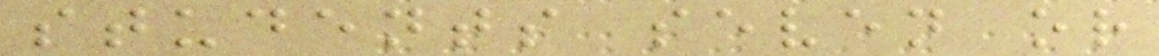students seven or
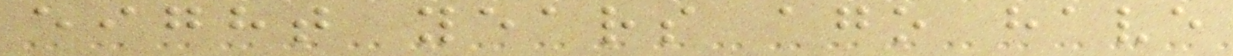eight years ago have
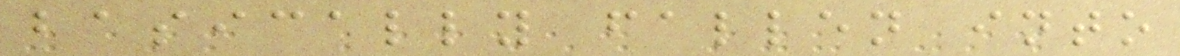basically fallen into
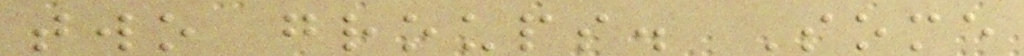two groups. Some
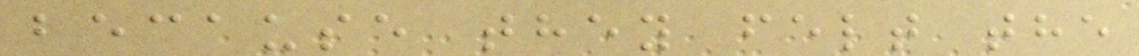because they felt the
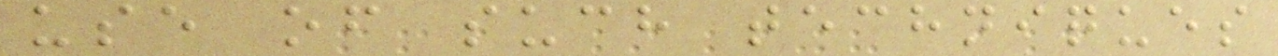use of such techniques
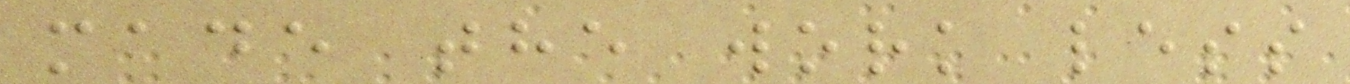made the work less
